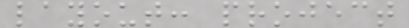layout: project
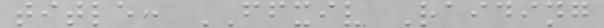title: FFXIV Raiding
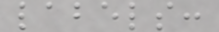labels:
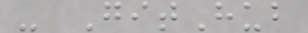- GitHub
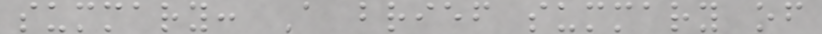summary: A brief summary of
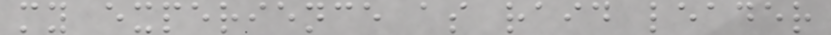my experience as raid leader
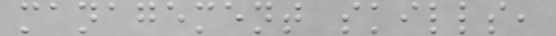management skills,
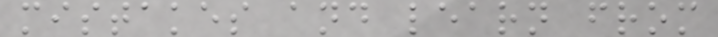mistakes and learn from
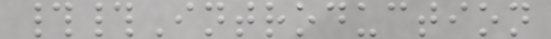##Introduction
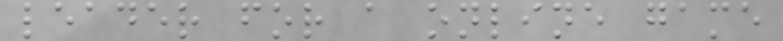leader for a online game
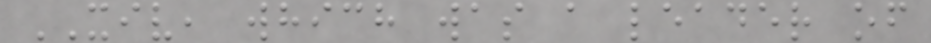XIV, which was a leader of
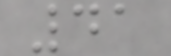41
